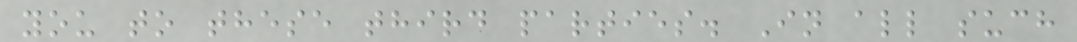you to these third parties. In all such
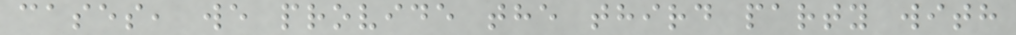cases, we provide the third party with
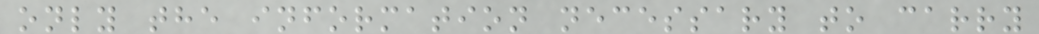only the information necessary to carry
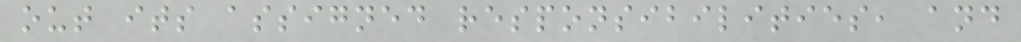out its assigned responsibilities, and
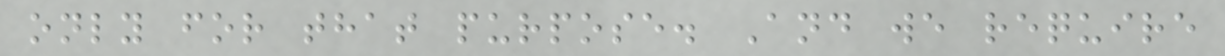only for that purpose. And we require
